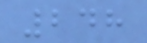248
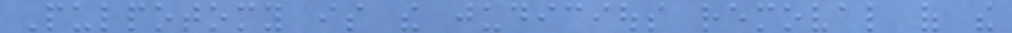Pulpotomy is the judicious removal of the
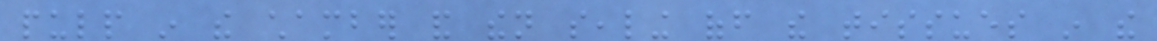pulp in the chamber and then sealing off the tissues in the
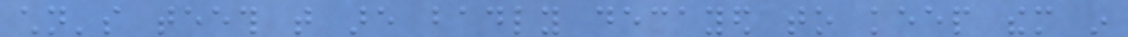children's teeth that are badly decayed to keep them in
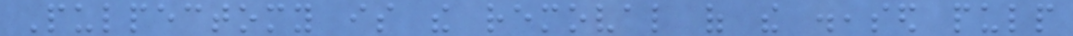Pulpectomy is the removal of the diseased pulp
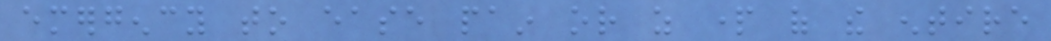emergency to ease pain or as part of the entire
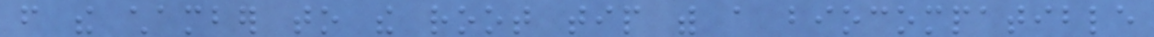from the chamber to the root tip with a biocompatible
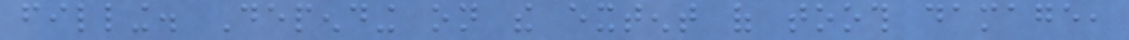filling. Depending on the extent of tooth damage,
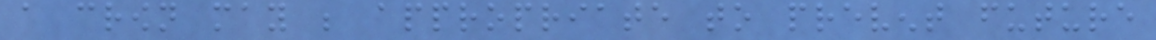a crown may be appropriate to prevent future
